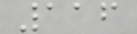116
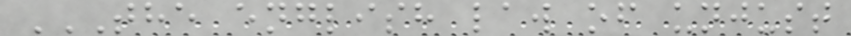THE ENGLISH LAW OF UNJUST
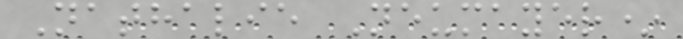Nathalie Neumayer*
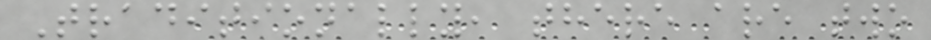Traditionally, there are two
